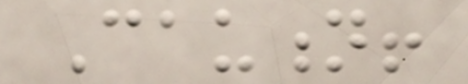Caution!
